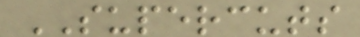SUPERCUTS
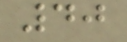40
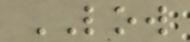LOW
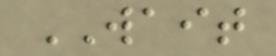WAIT
